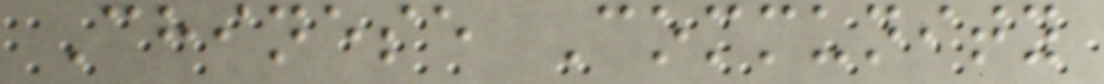Chinese Community
